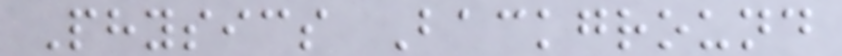Physics Background
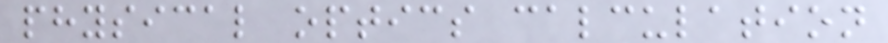physical optics calculation
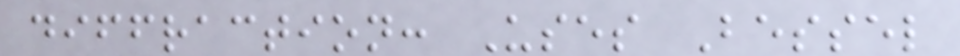diffraction: Uses Bessel
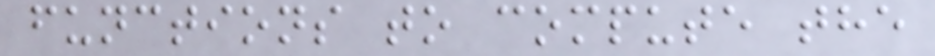functions to compute the
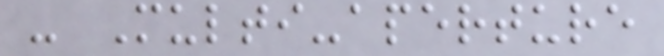- Multi-aperture
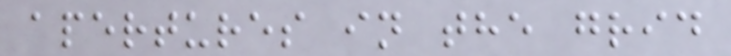apertures in the grid
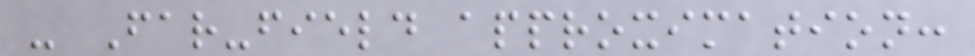- Far-field approximation:
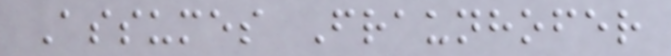Assumes Fraunhofer
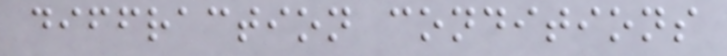diffraction conditions
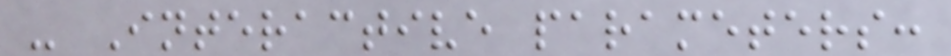- Interactive parameters:
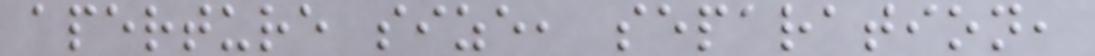aperture size, separation,
